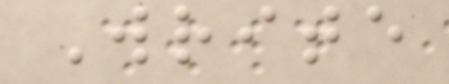Write
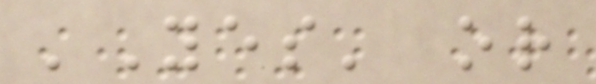'Yes' or
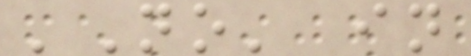'No' in
